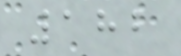182
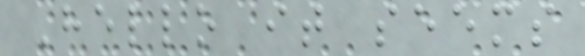Hello it seems
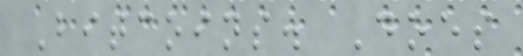Bitcoins. Does
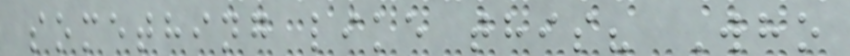something like this? Who
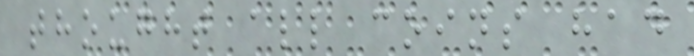thought all coins had
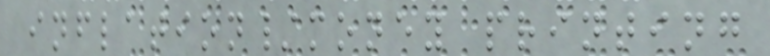inflation/money printing
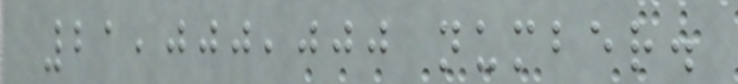21,000,000 number.
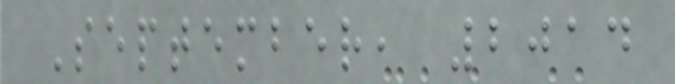September, 2014
